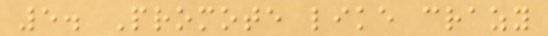5. Promote like crazy
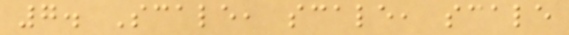7. Scale, scale, scale
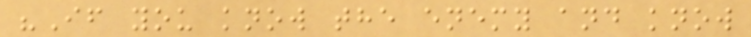"If you know the enemy and know
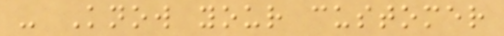- Know your customer
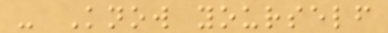- Know yourself
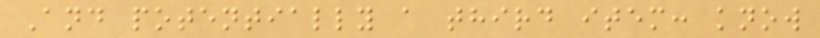And potentially a third item: know
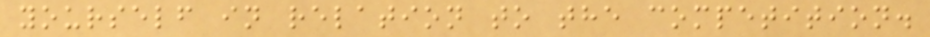yourself in relation to the competition.
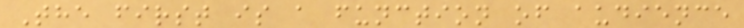The first is a function of audience
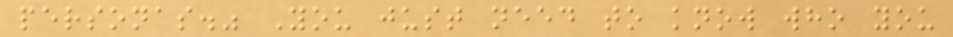personas." You just need to know who you
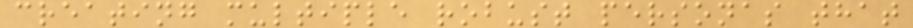creating multiple robust personas that
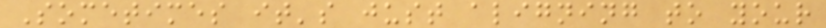Sometimes it's just aligning to your
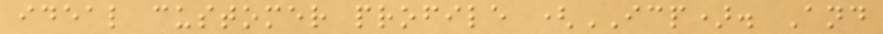ideal customer profile (ICP). And
